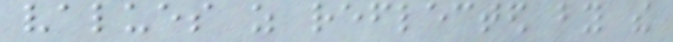values as reflected by the
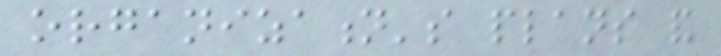organization's plans and
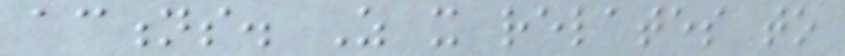actions. As it relates to
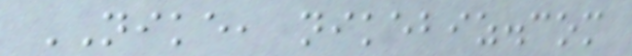NIKE, nikebiz.com
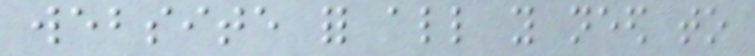website for all you need to
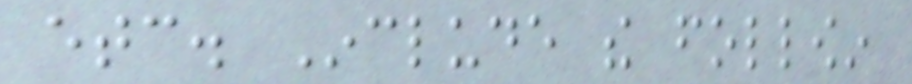etc. Include the followin
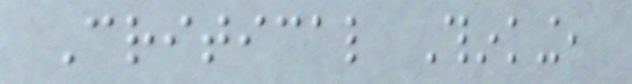Critical Thinking,
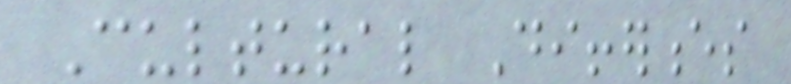Cultural Differences
